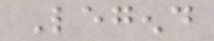Legend
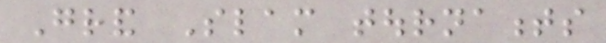Grand Slam tournaments
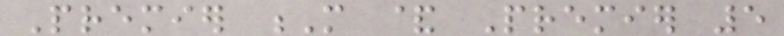Premier M & Premier 5
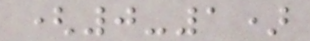(0-1)
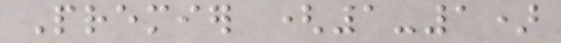Premier (1-1)
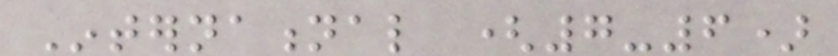International (7-6)
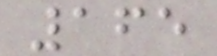165
